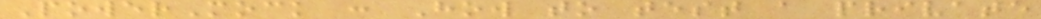PowerMock : How to test a private
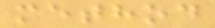method
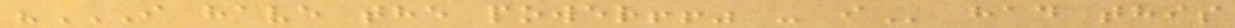"I HAVE THE POWER!!" - I had this
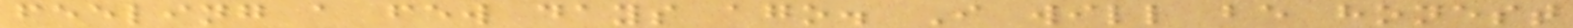feeling a few days ago. I will be honest
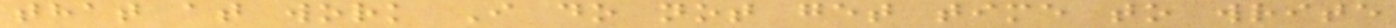that at work I do not get time to write
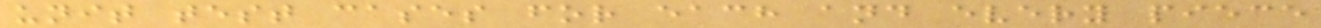unit test cases for each and every piece
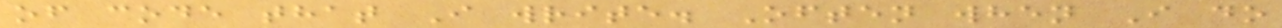of code that I write. Often when I do
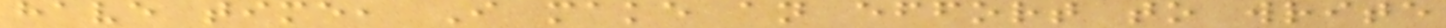have time, I make an effort to write
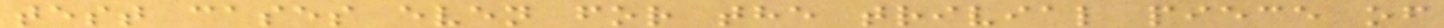test cases even for the trivial piece of
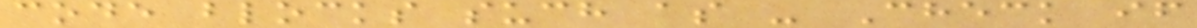code blocks such as - Check if
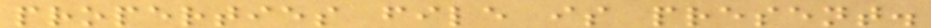properties file is present.
